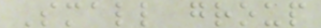Small group
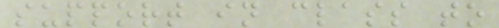support in class to
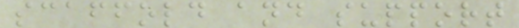scaffold and support
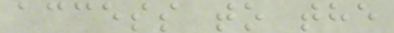access to the
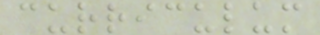curriculum
